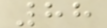88
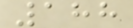188
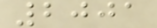2001
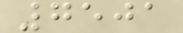7501
